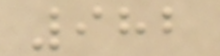982
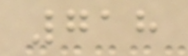718
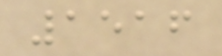1516
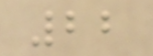22
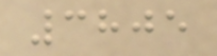3805
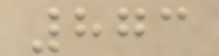873
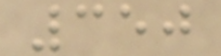350
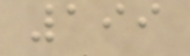199
